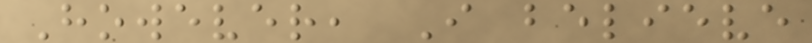However, I believe
